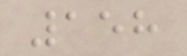158
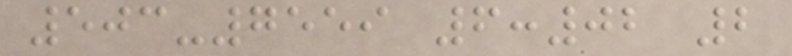503-7559 6:02 2
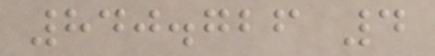840.726 4
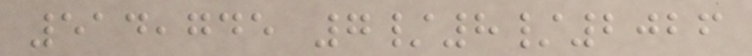514,745 7/8/2026
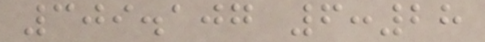309.107 6:28
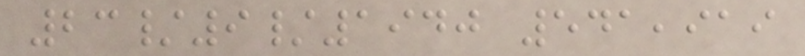23/9/1940 541,919
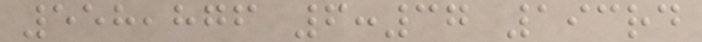558,876 6:37 193rd
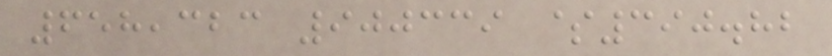658,323 900339 $390.82
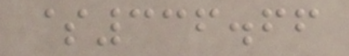$336.66
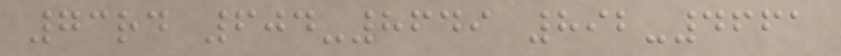73rd 604-8649 892-4661
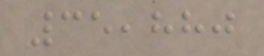35,880
